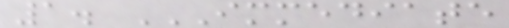1. IMMEDIATE
